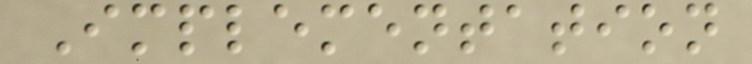Implementation
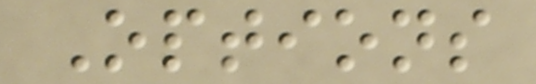Options
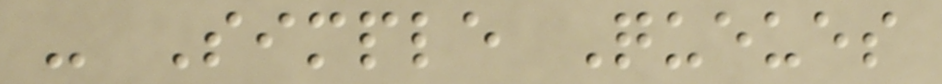- Simple Queues
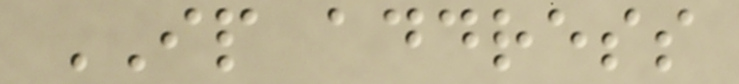IP address
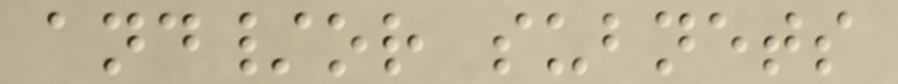and/or subnets
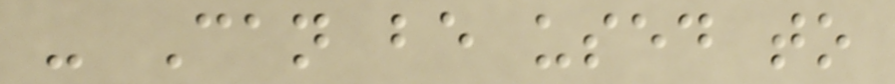- Can be used to
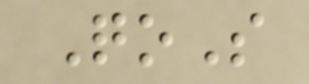QoS
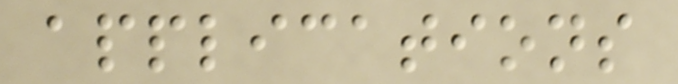applications
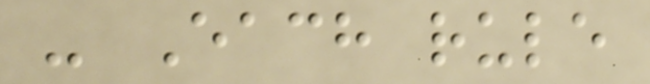- Each rule
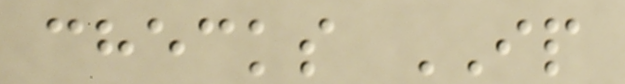checks IP
